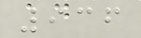936
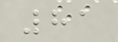81
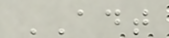ADT
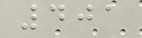401
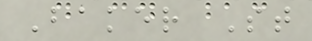Baker St
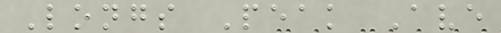Longs Peak Ave
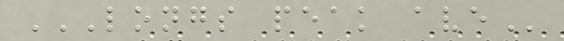LONGS PEAK AVE
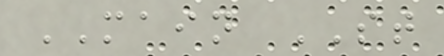MAIN ST
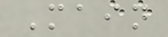Main
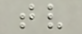tv
